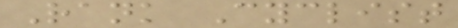Rank Cyclist
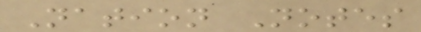Nation Notes
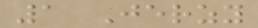1 Jerzy
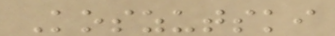Koszutski
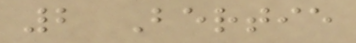2 Bertie
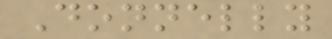Donnelly
